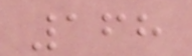168
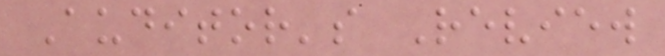Auditor's Review
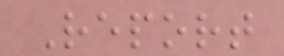Report
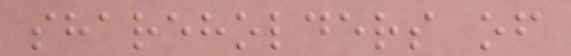shareholders of
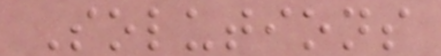Solutions
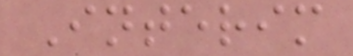Interim
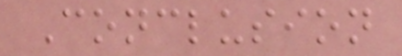Conclusion
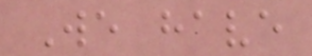We have
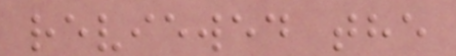reviewed the
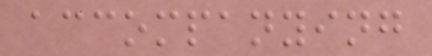accompanying
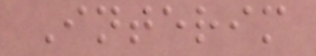Interim
